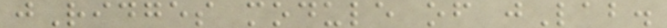jRidges module of jLab.
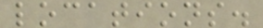locations.
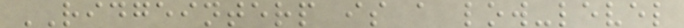RIDGEINTERP is a low-level
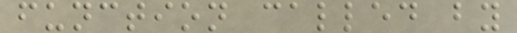function called by
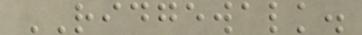RIDGEWALK.
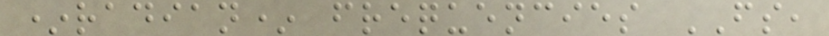*radian* frequencies FS,
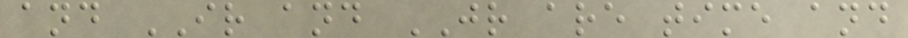and IR and JR are time and
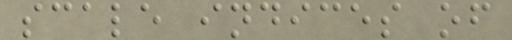scale indices of
